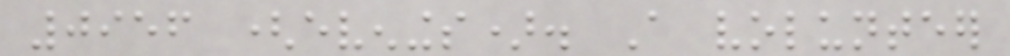0956 (evenings). A volunteer
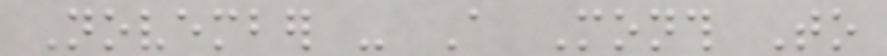November - A Month To
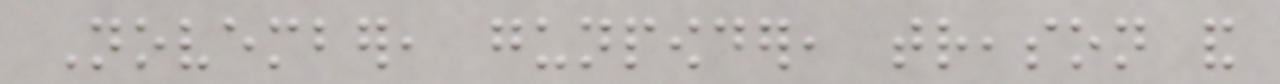November, gunpowder, treason and
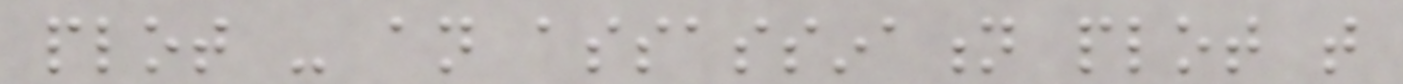plot - an assassination plot that
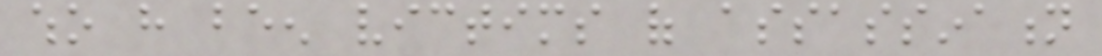who have been victims of assassination
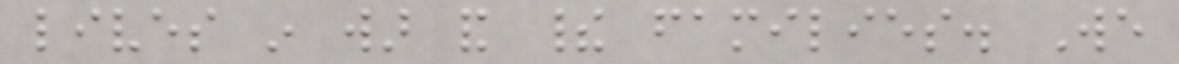lives in war and their families. We
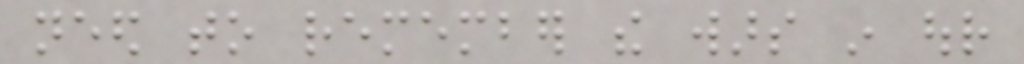need to remember the wars in our
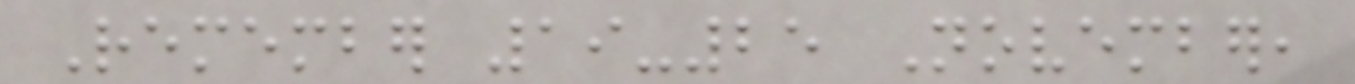Remember 19-25 November,
